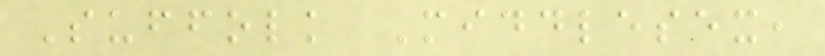Suffolk Middlesex,
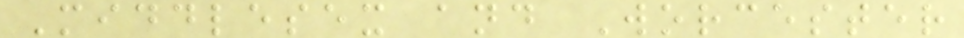Middlesex and Worcester
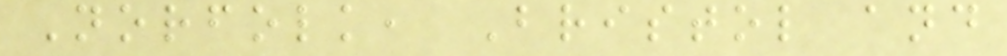Norfolk, Bristol and
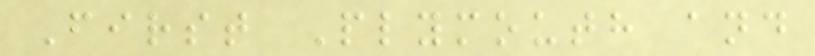First Plymouth and
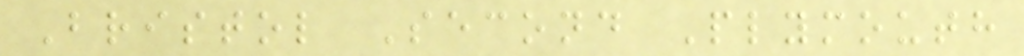Bristol Second Plymouth
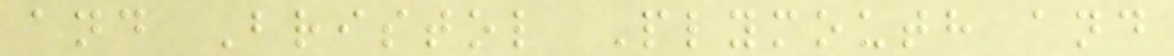and Bristol Plymouth and
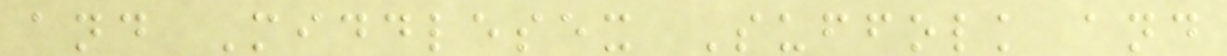and Middlesex Suffolk and
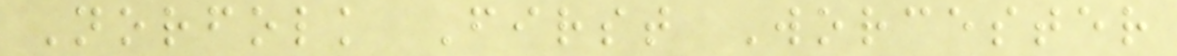Norfolk First Worcester
